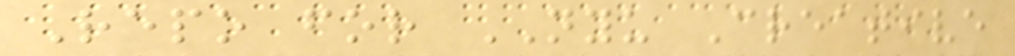Repo for NYU Creative
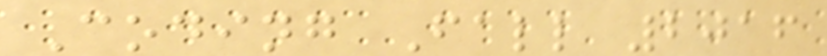Coding Fall 2016
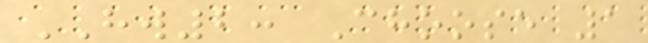HW2: Choose 1
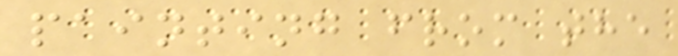painting from the
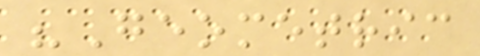"Geometric
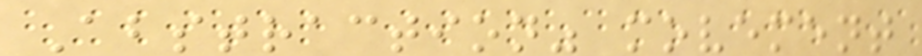Abstraction" movement
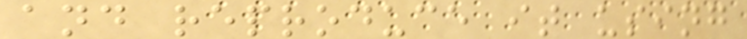and reproduce it using
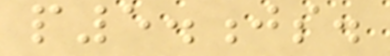p5.js.
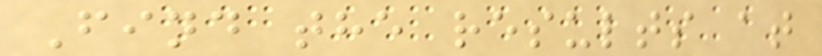Find the results at
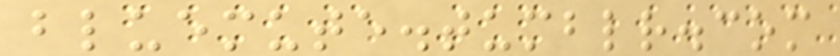bluemute.tumblr.com
